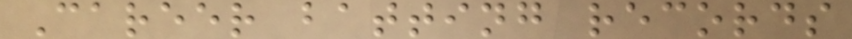Career batting records
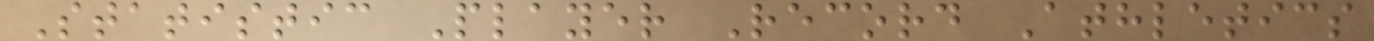Statistic Player Record Athletics
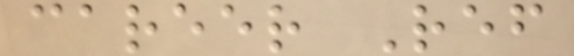career Ref
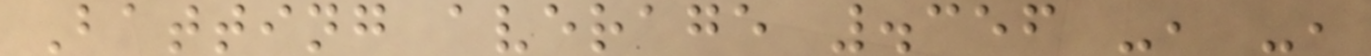Batting average .356 -, -,
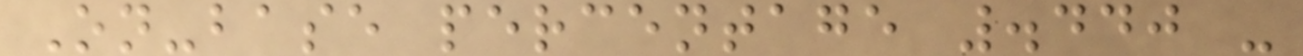On-base percentage .440 -
